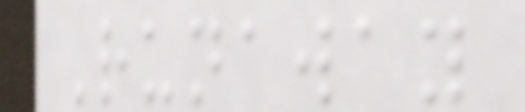Runaway
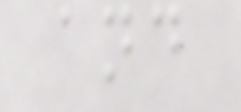and
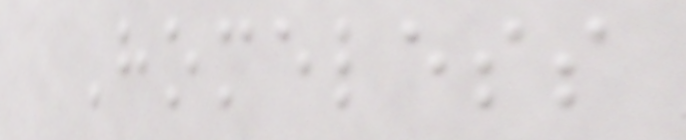Homeless
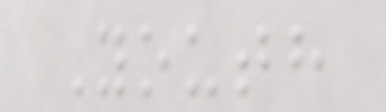Youth
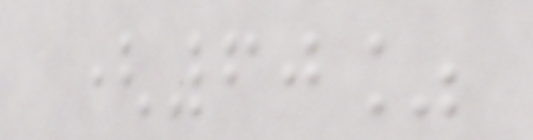(60%
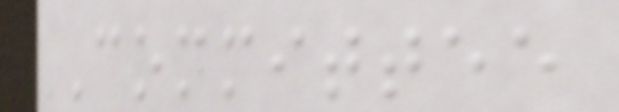Committee
